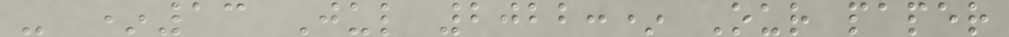- *13 Jul 2022:* Our paper
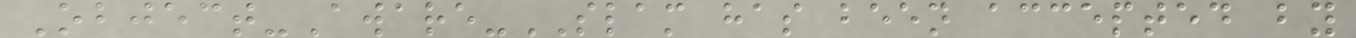Object-Aware-SLAM has been accepted by
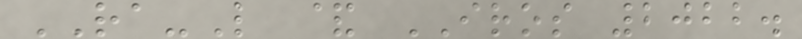RA-L & IROS 2022.
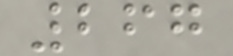267
